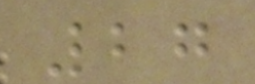27
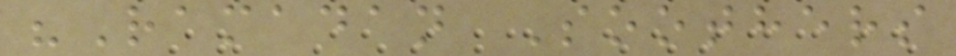"Ramadan Soothers
